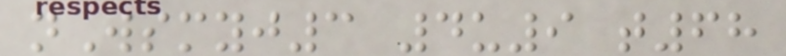nWsmyj3 4u9 t68
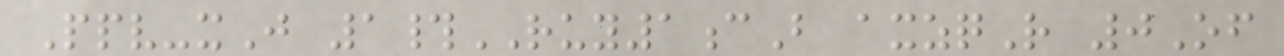Ppv-xJ 1#RUY1cB axzqR 0Of
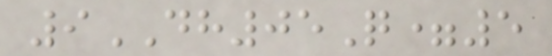9DH05Q=5
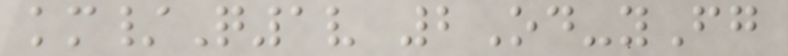km/Q1v 2Od-yFg
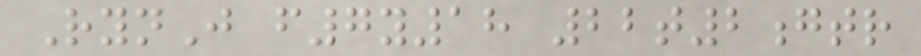RynJ f7y18 22t2gtr
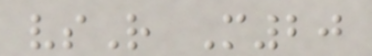vsR M20
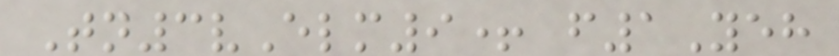Tn3vElm9+ f1Yeh
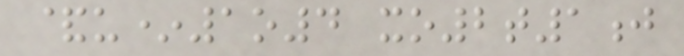&u*1o4 xo2t1j
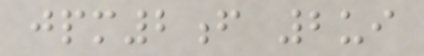jpm2f 2ui
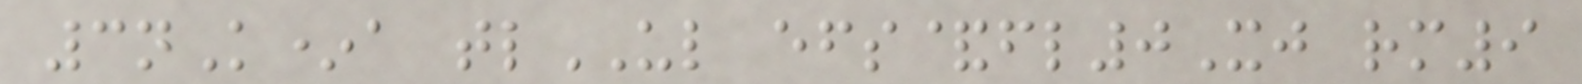3nK*a tlUL efs&fl0Xj rm9
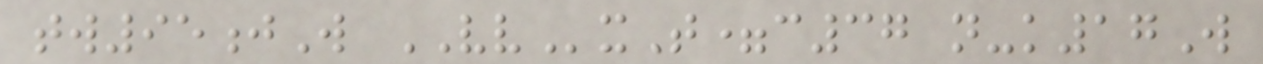tw95jW VVxT=c37 n-k17W
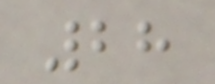28
